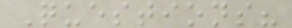Questions?
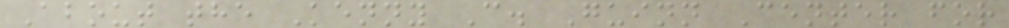About the Kenny C. Guinn Center for
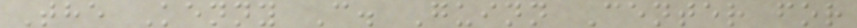The Kenny C. Guinn Center for
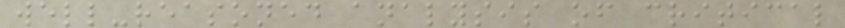well-reasoned analysis of critical
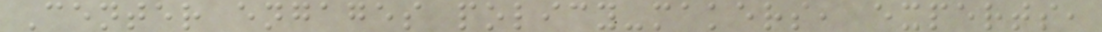Center engages policy-makers, experts,
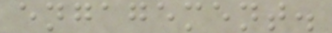engagement.
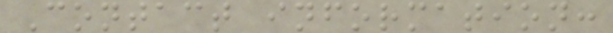Contact information:
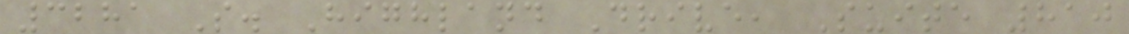3281 S. Highland Drive, Suite 810
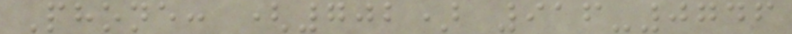Phone: (702) 916-0746
